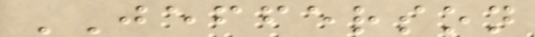JEFFERSON
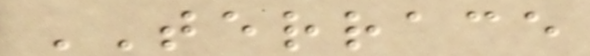TERRACE
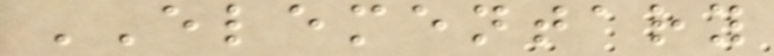ELEMENTARY
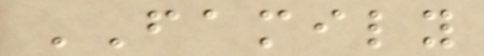FAMILY
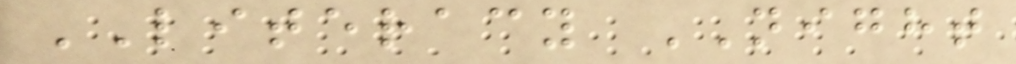LITERACY NIGHT
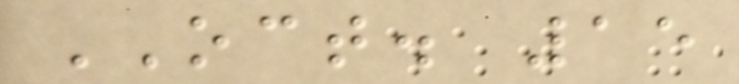OCT. 15
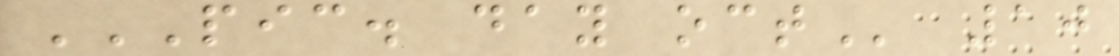PIC. DAY OCT 10
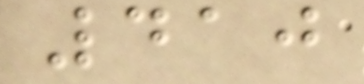410
